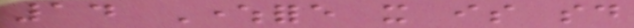14 Wherefore it is said
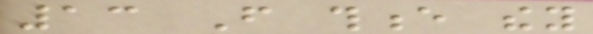13 From thence they
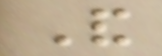And
